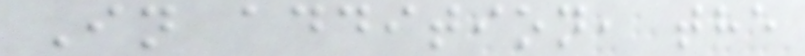In addition, the
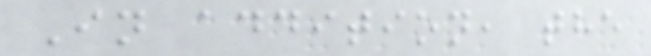In addition, the
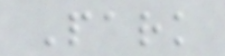Park
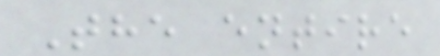The entire
